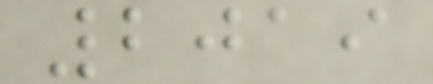2019
